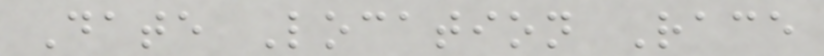Date Location Race
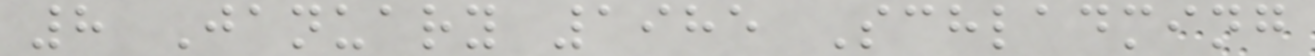8 January 1985 Schladming
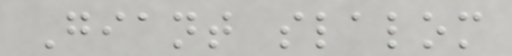Giant slalom
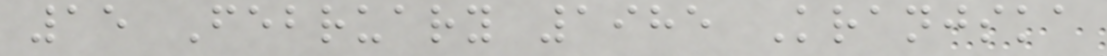15 February 1985 Kranjska
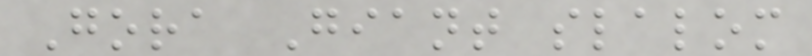Gora Giant slalom
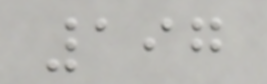197
